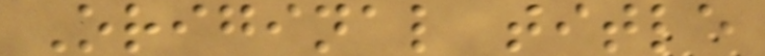Original title
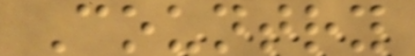Country
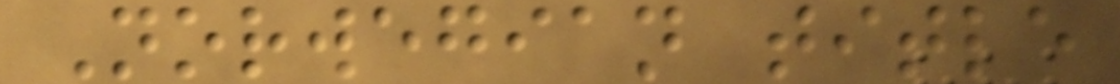Norwegian title
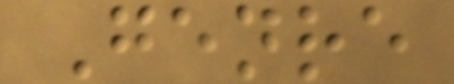Genre
